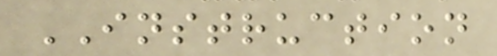INSTRUCTION
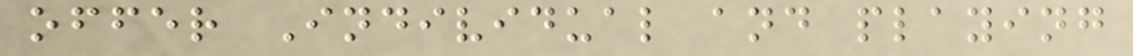offer Individual and playing
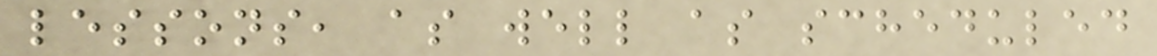lessons, as well as scheduled
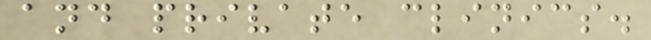and private clinics.
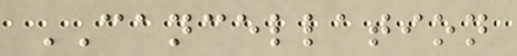CANCELLATION
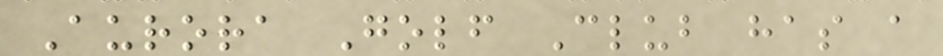Aurora Golf Club has a
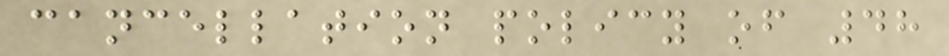cancellation policy of 48
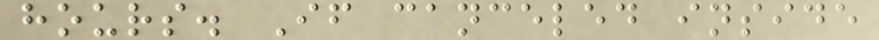hours. If canceled inside
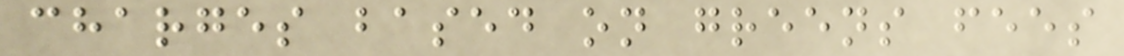charges based on greens fees
